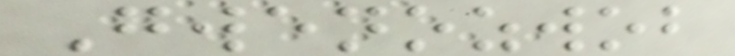Gwenozwob
